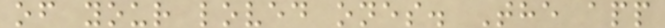of your loved ones. The app
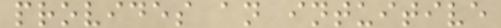provides an intuitive
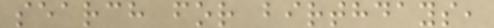search for birthdays,
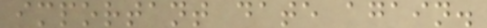important date again.
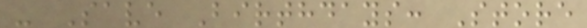- Save Birthdays: Store
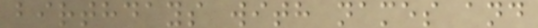birthdays with names and
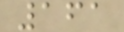161
